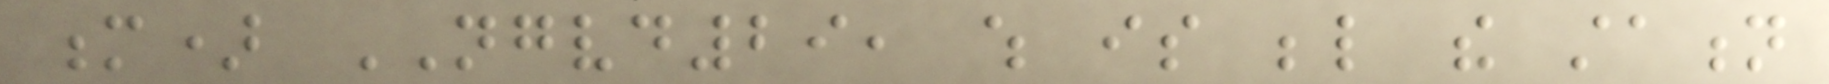m) NGVD29, which is below the station
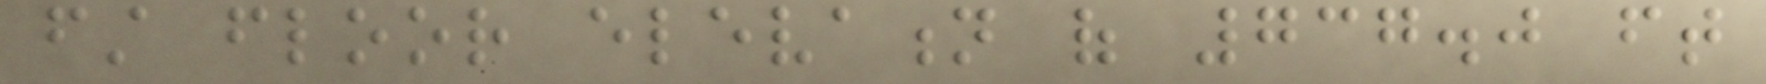first floor elevation of 737.0 ft
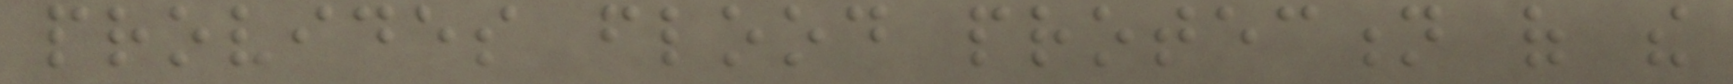provides flood protection of the
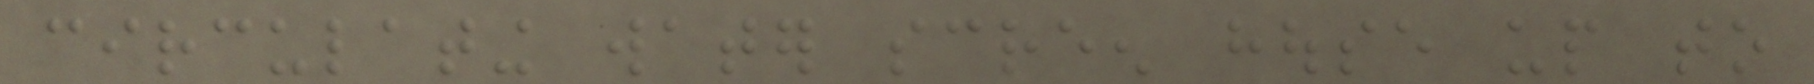circulating water screen house up to
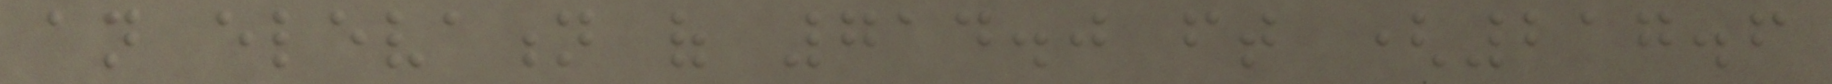an elevation of 714.0 ft (217.6
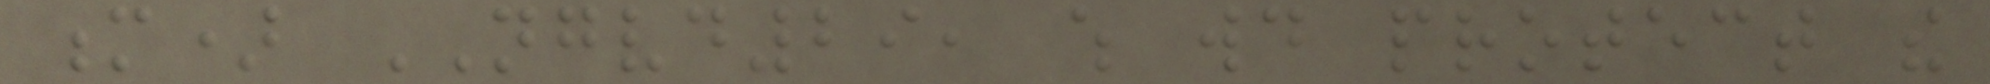m) NGVD29, which would protect the
